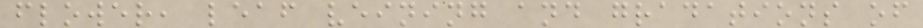flower, leaf veining and gradations of
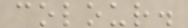colour.
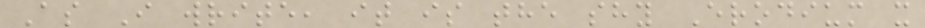As I write, it is the shy Erodium x
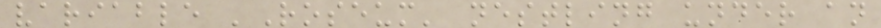variable 'Roseum' nestling under an
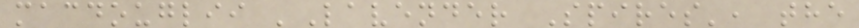macdouglii 'Lavender Spires', the
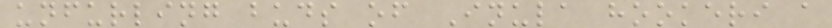unfurling buds of Inula hookeri a
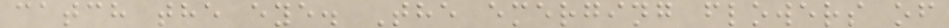catch the eye. The emerging flowers of
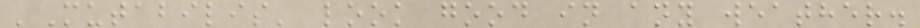'Mutabilis' look good in any weather.
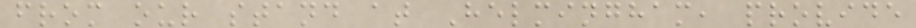from our stand at Helmingham, provide
